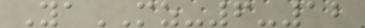YaMZ-6-12
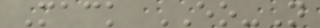Mack EO-N
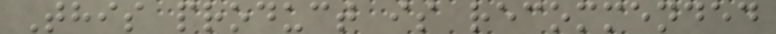This product is recommended
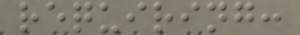requiring:
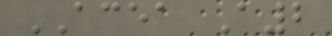ACEA A2
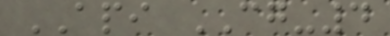API CG-4
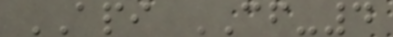API CF-4
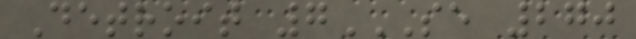Detroit 7SE 270
